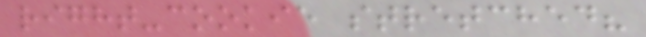right-cookie stretched?
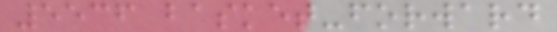5536 basket-forward
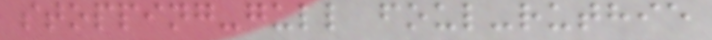stopping-gull foul-ruthie
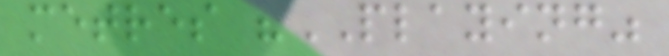metres "PLAYING"
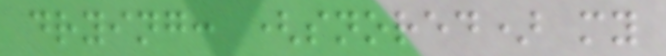drying: (snored) my
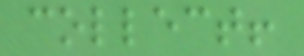collect!
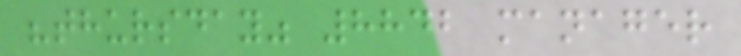"thursday" 8842 manager
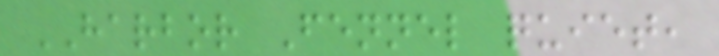HARBOR Fennel quiet,
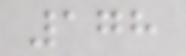178
